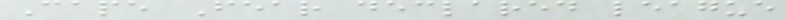Cape Fear declared league
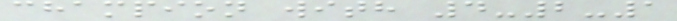champion with 4-2-1
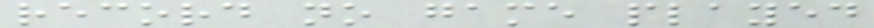record no game played
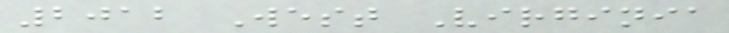2012 West Virginia
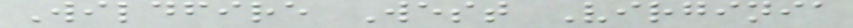Wildfire West Virginia
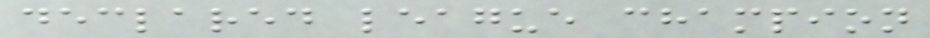declared league champion
